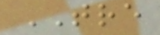TRE
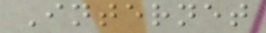Internet
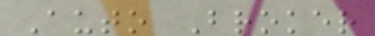Auto Broker
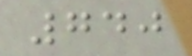740
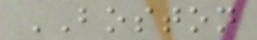BOSTON
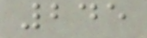245
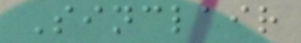Sinclair
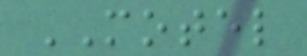MOTEL
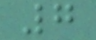7
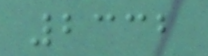2332
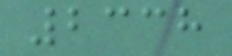2338
